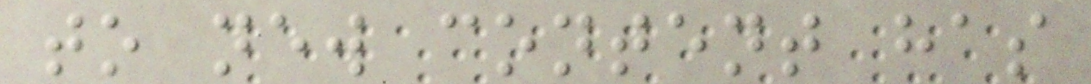to new content has
